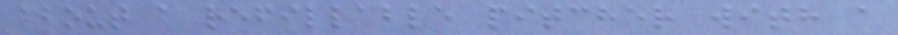about a refillable pitcher with a
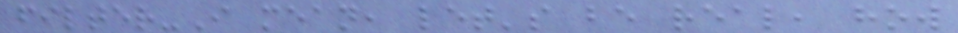filter-I mean, let's be real, how
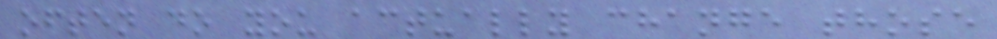often do you actually change those
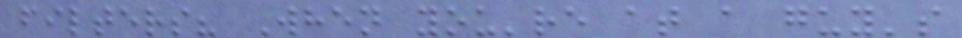filters? When you're at a guy's
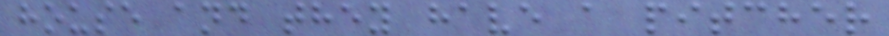house and they have a pitcher
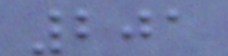201
